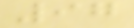97
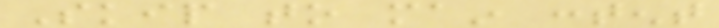Skip to main content
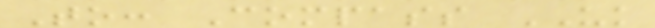To: Compass UK
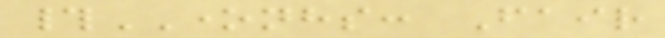#ONENHS: Fair
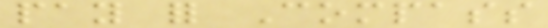pay for Compass
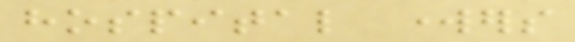hospital workers
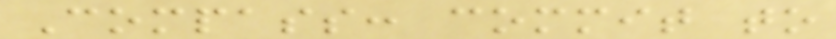Compass: commit to
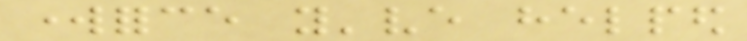workforce you've helped
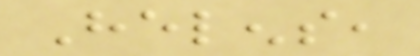Helens,
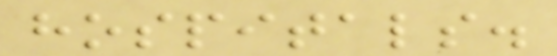hospitals.
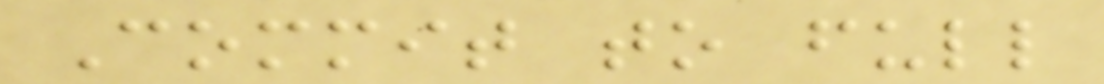Commit to full
